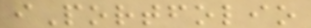iPortfolio
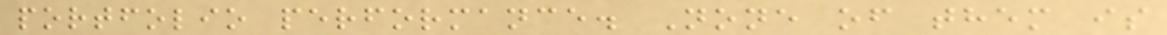portfolio performance. None of them is
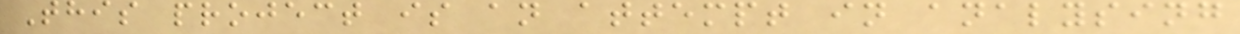This project is an attempt in analysing
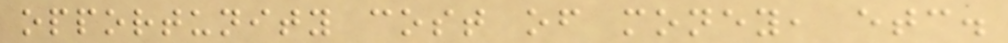opportunity cost of money, etc.
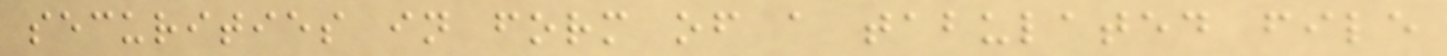securities in form of a tabulated file
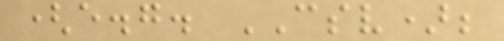(e.g. CSV);
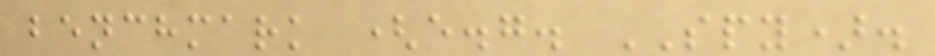benchmark (e.g. SPY).
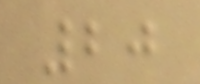20
